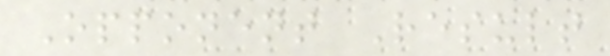Opponent Result
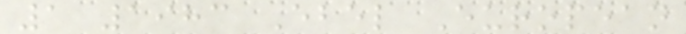1 1983 Ebel European
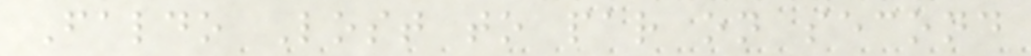Faldo Lost to par on second
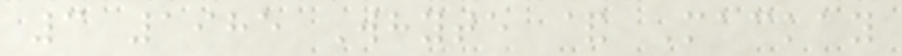3 1985 Whyte & Mackay
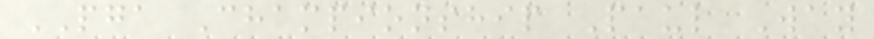PGA Championship Paul Way
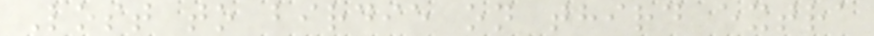Lost to birdie on third extra
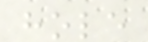hole
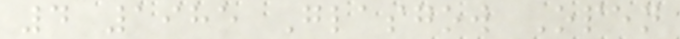4 1985 Glasgow Open
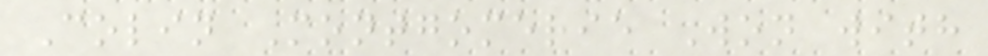Colin Montgomerie Won with
